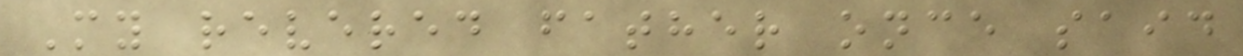My revered father once said
